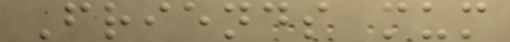Friends mum
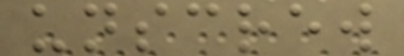unscrew
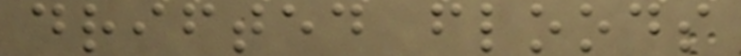drifted floods
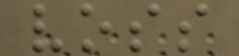voss
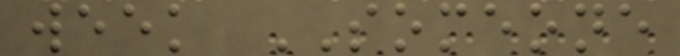week SOMEONE
